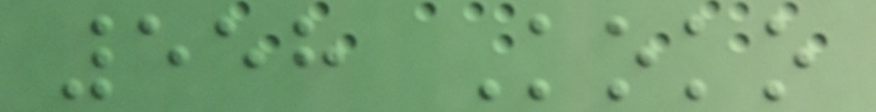558 Koko
